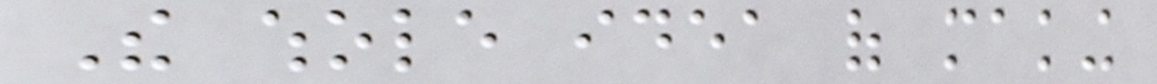The whole idea of making
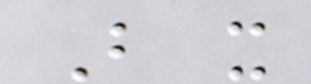But it
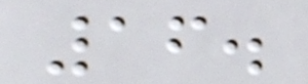16.
